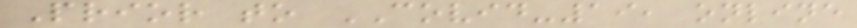Prior to COVID-19, online
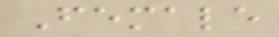Female
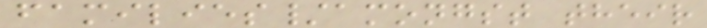families/amongst their
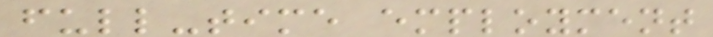full-time employment
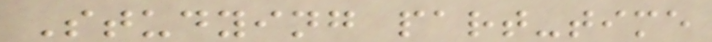Studying part-time
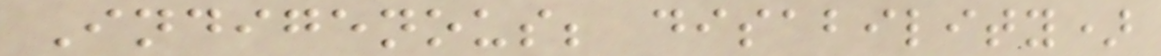Indigenous; disability)
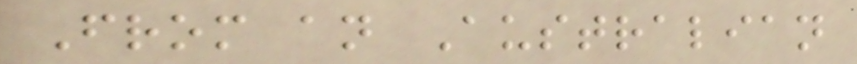From an Australian
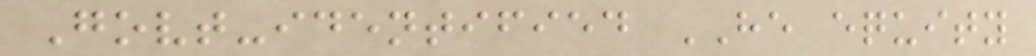Govt-identified HE equity
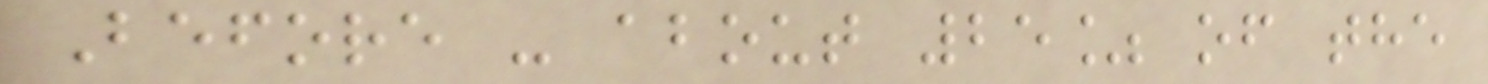Before - about 25% of the
